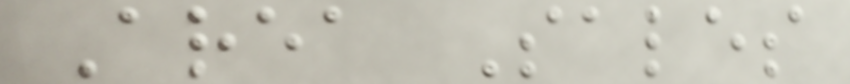Area Sales
